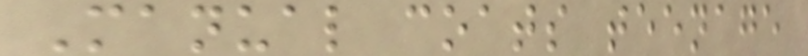Manual coats teenage
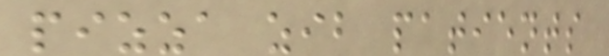pizza zib patients
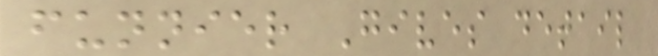funnier Gives detail
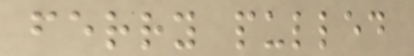ferry pulled
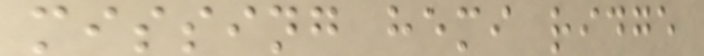missing hemi ridge
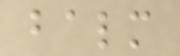balm
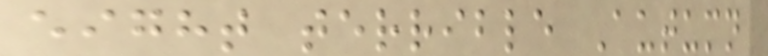eight terrible Autumn
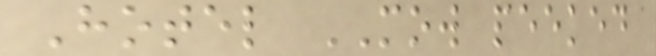Hotel MOW peeked
